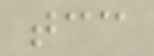tcc
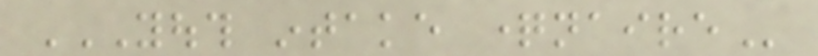YOUTH INTAKE QUESTIONNAIRE
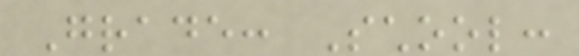Grade: School:
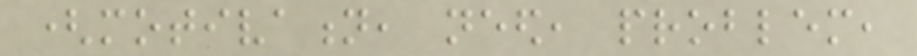(motivation, need, problem,
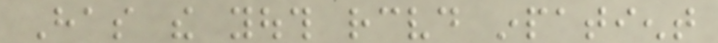Has the youth received inpatient
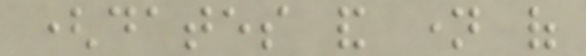(dates and name of
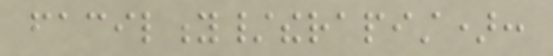facility/therapist):
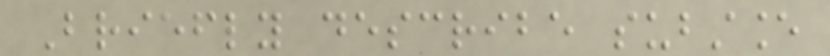Briefly describe substance
